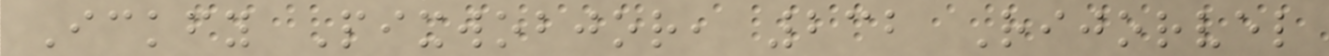Ickfy Pixwobjor, 232 Rijorvel
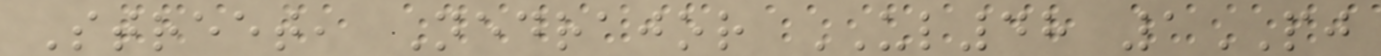Street, Nedrajor UL48 1PJ
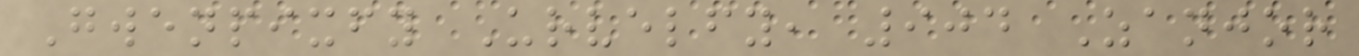Gwenpixfy Urvelfy, 904 Zanjor
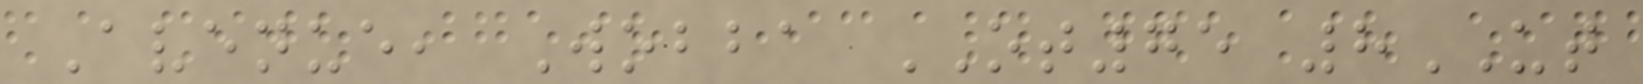Avenue, Wobba OT75 8UT
